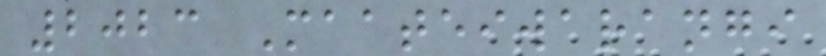2023 Maateiwarangi
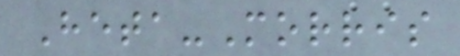Heta-Morris
